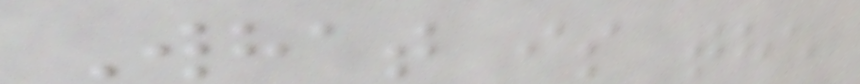What is the
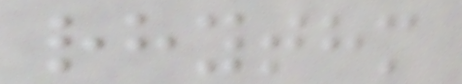rhythm
